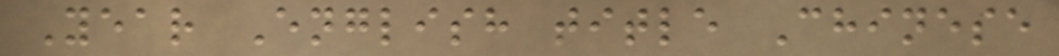Year English title Chinese
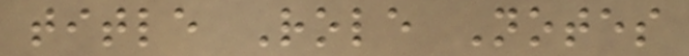title Role Notes
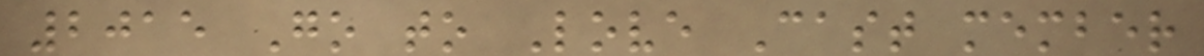2015 Go to Love Cast member
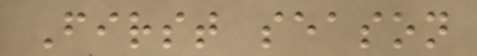First season
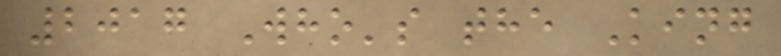2017 Who's the King
